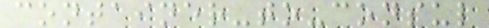container-to-consul
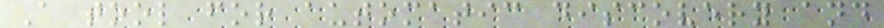A tool for automatic discovery and
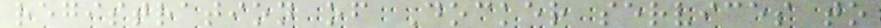registration of Docker services to
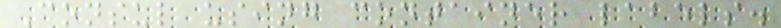Consul using container labels.
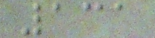131
